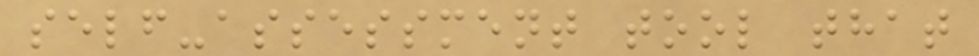self-assessment tool that
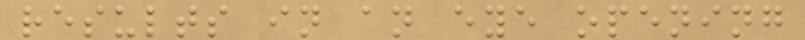results in an eye opening
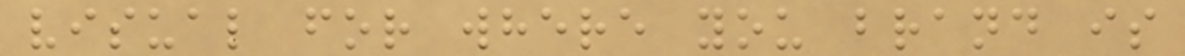visual for where you brand is
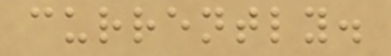currently.
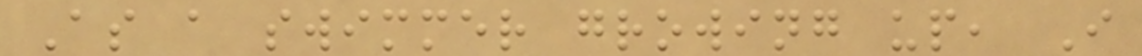As a swimmer growing up, I
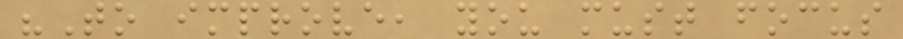"To improve, you must focus
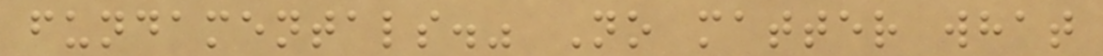fundamentals." No matter what
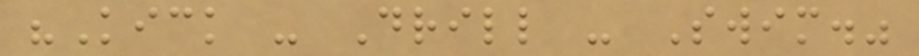"Kick - Drill - Swim."
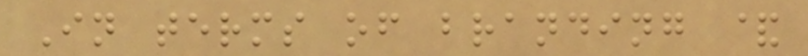In terms of branding &
